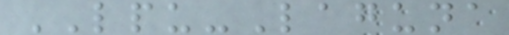LPU-Laguna
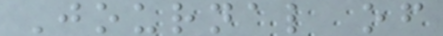Journal of
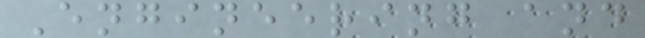Engineering and
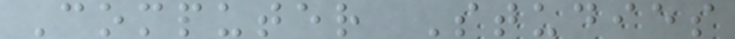Computer Studies
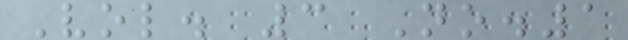Vol. 3 No.1
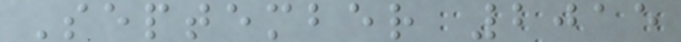September 2015
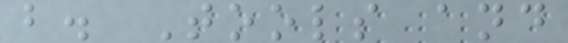b. Tools and
